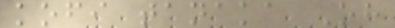kofi tanaka Oh
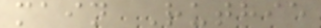main Ruthie
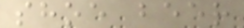shoe beer
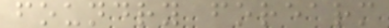foundry forearm
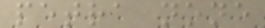petra none
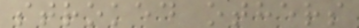stroked others
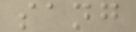sang
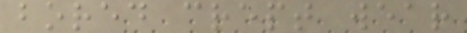bored crept wear
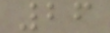26
